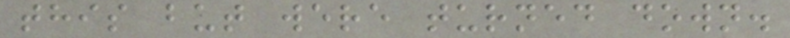this but were turned down.
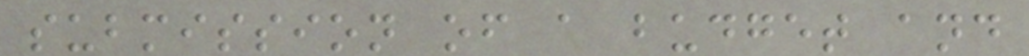submission of a budget and
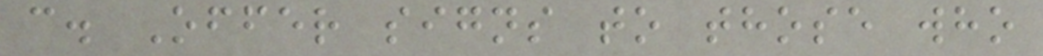c. Offer signs to those who
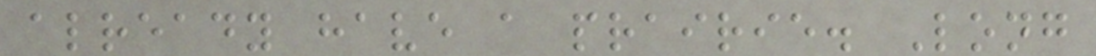already have a prairie. Long
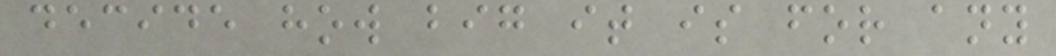decide how big it is for any
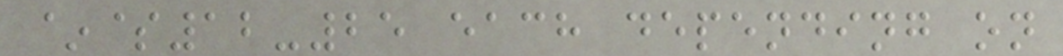~$12-25 each depending on
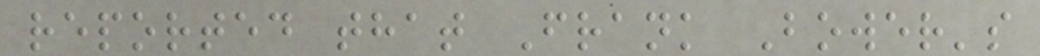reported that Frank Bower's
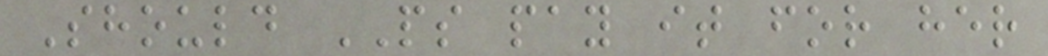Should PS pay it for her
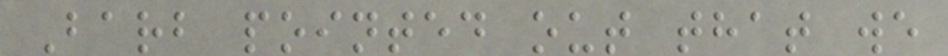Barb pointed out that we
